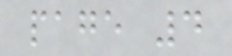page 4
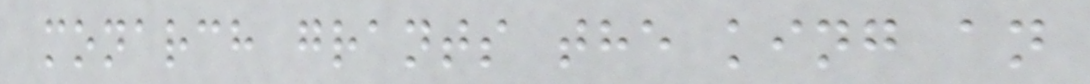monarch grants the king an
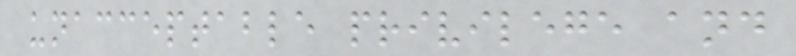unacceptable privilege and
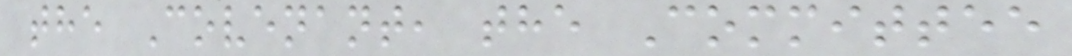the Covenant, the Committee
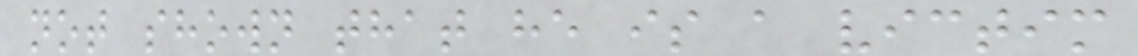not shown that he is a victim
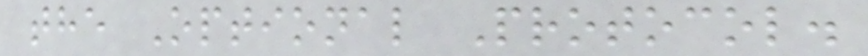the Optional Protocol.
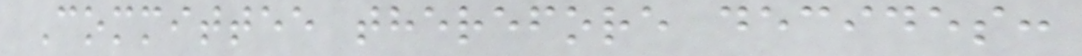Committee therefore decides:
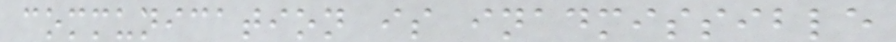communication is inadmissible
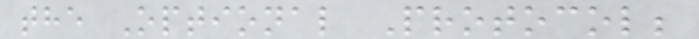the Optional Protocol;
